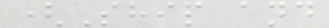(Ship and
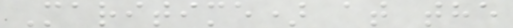Maritime) at the
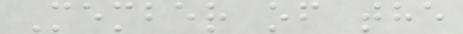Member of the
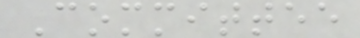Committee
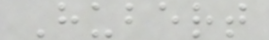Hubert
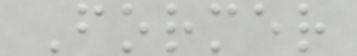Former
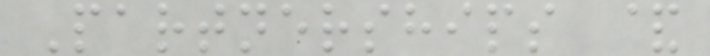Partnerships &
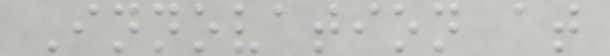Innovation at
